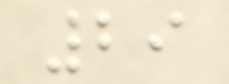29
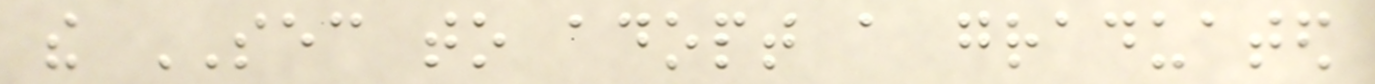the SEC to adopt a graduated
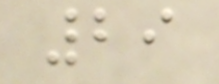29
